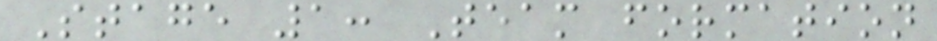Stage 1: Team formation
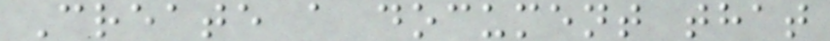Create a document that
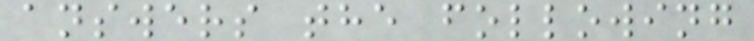answers the following
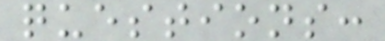questions:
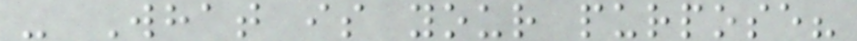- What is your purpose?
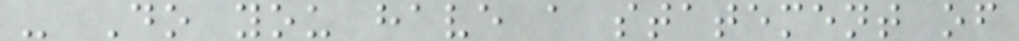- Do you have a statement of
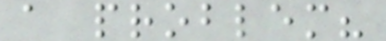a problem?
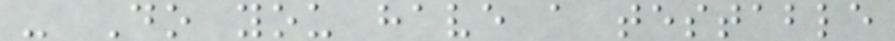- Do you have a testable
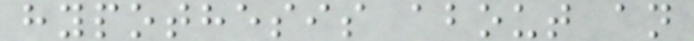hypothesis about an
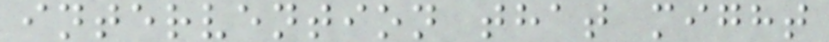intervention that might
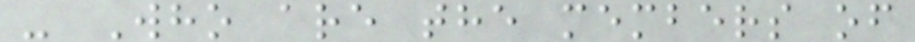- Who are the members of
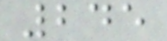245
